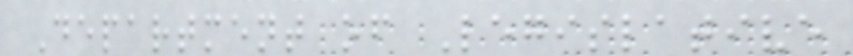Department of Legislative
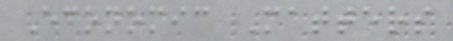Economic Matters
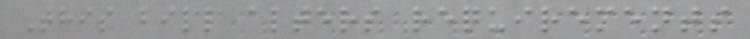This bill alters requirements
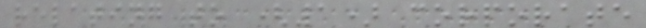relating to (1) corporate
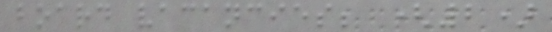board vacancies; (2)
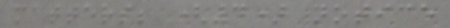matters; (4) notice
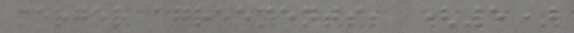merger agreements; (5)
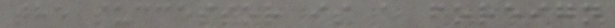the successor is a foreign
